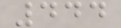444
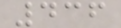436
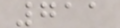711
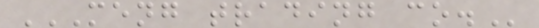MENG TRADING CO.
